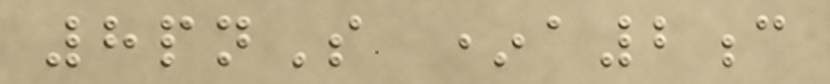8pnS *a2c
